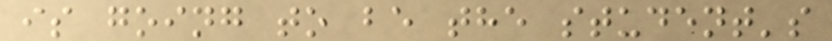is going to be the student's
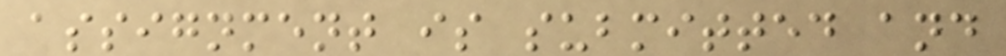assignment is submitted and
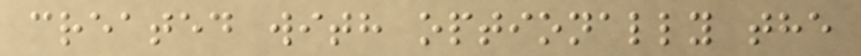created with optionally the
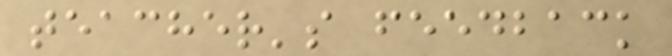teacher's feedback
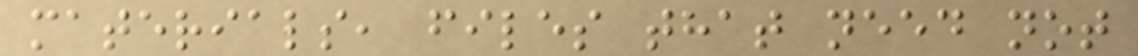materials, files that need not
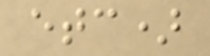etc)
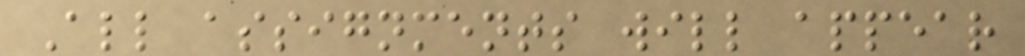All assignments will appear
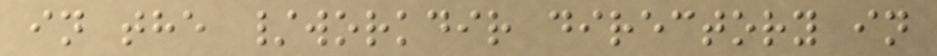in the /workdir directory in
